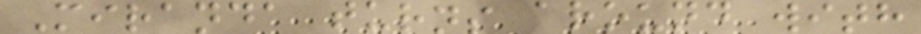Miranda turns around with
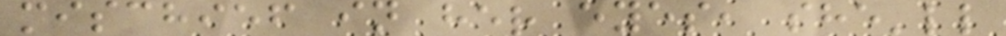mischief in her eyes, she'll
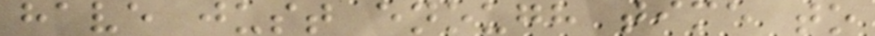have just enough time to
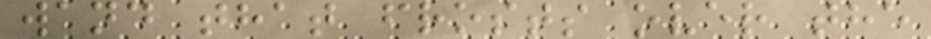wand that frosts over the
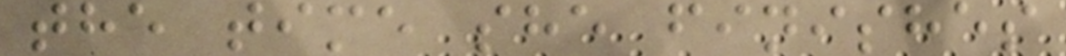the time she finishes
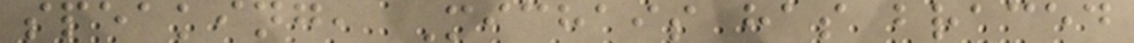speaking, Michais has braced
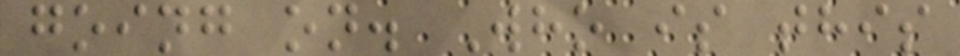going on. Who is this
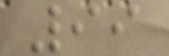99
